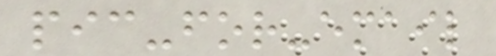pic-for-email
